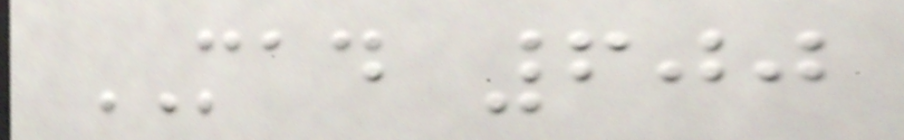MAD 600
